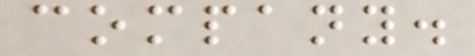company.
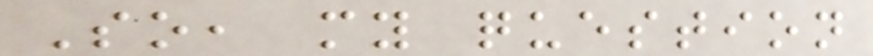So, my question
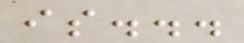is...
